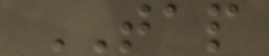TAP
